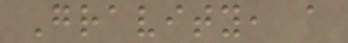Gravity, a
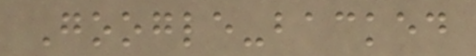Google-backed
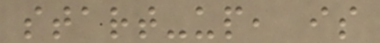start-up, is
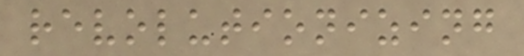revolutionizing
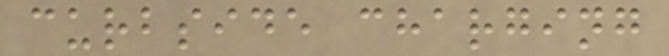curbside charging
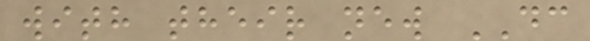with their new DC
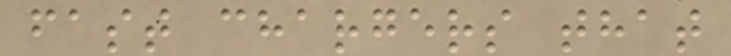fast chargers that
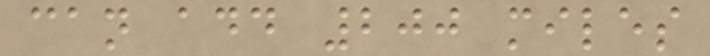can add 200 miles
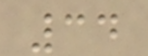34
